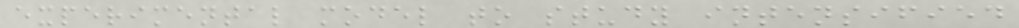experimental model to study intensified
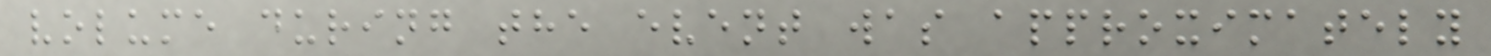volume during the event was approximately
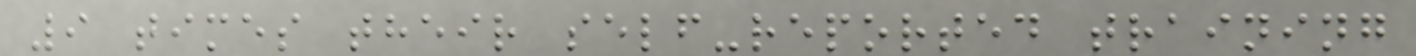9 times their self-reported training
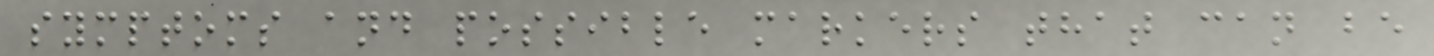symptoms and possible markers that can be
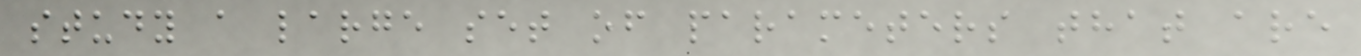study a large set of parameters that are
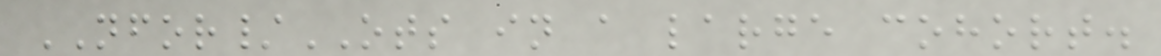NFOR/OTS in a large cohort.
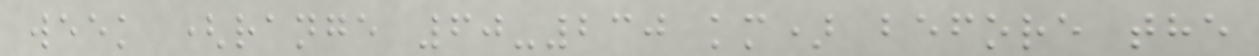week (range 60-230 km) before the
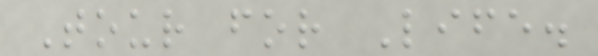Tour for Life.
